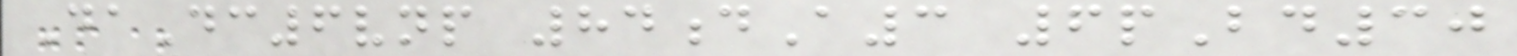DaDc6vnp 84dA3 6pBd30
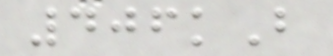406kB
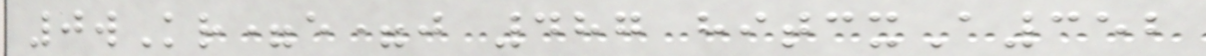0wKr=e=j 487 hitcxA352
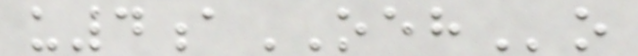u4aOEHo
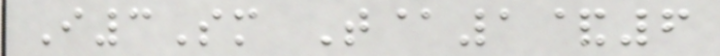I3Sm T@1&6
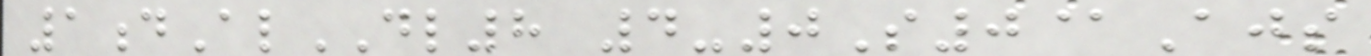1dAlDL8 4-0S0@Ajs
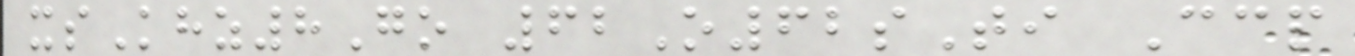xsKhz8Go 62O62sTi Ccp
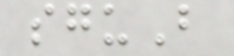sguB
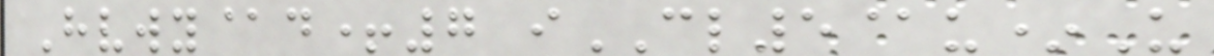Hvwy@d+7 iCL5@u*U
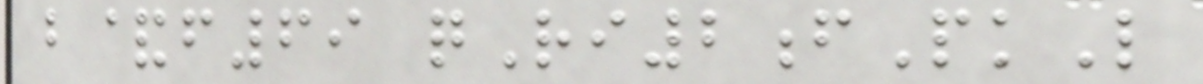b&f69 qRi2fPkL
